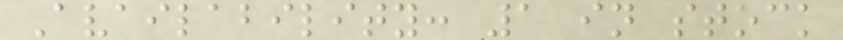Availability: 1 in stock
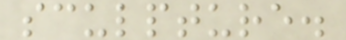sculpture.
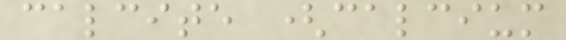calcite (calcium
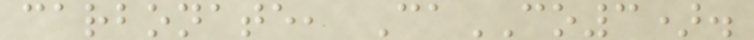carbonate, CaCO3).
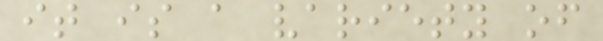it is a variety of
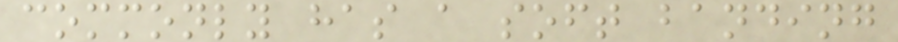commonly has a soft banding
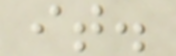it.
